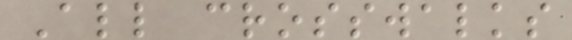All crosswalks
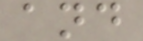and
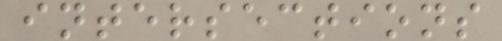intersections
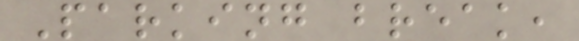Parking break,
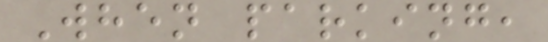When parking,
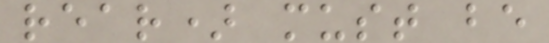rear) must be
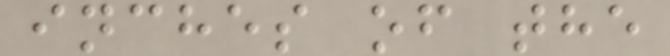inches of the
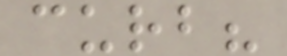curb?
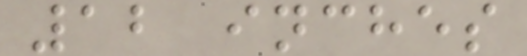12 inches
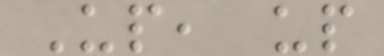Up, up
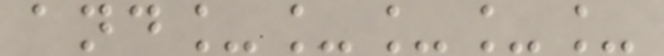and_____
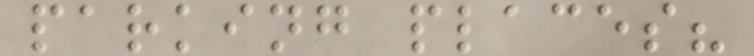parking places?
